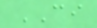CI
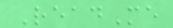ReadMe
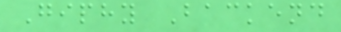Giphy Backend
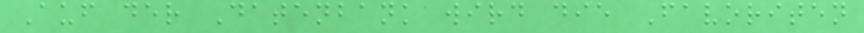Auf der Datenbank wird die Favoriten
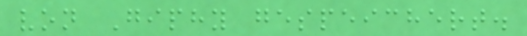von Giphy gespeichert.
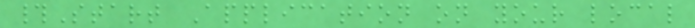#Start Application on your local
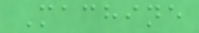Machine
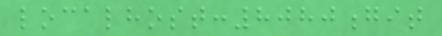localhost:8080git
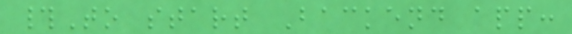#To start Backend app:
